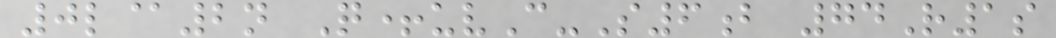0l@2n Q+uvC-S6b 74R1s
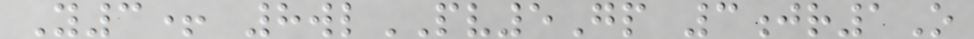Y3+ 8wlPV5Gp 3jr1O
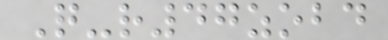Q-r47zobd
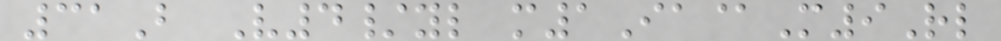31B V4/yl m1Ia@M9Rl
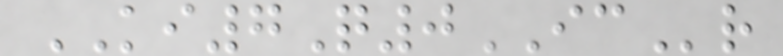KI7Q0ICr
